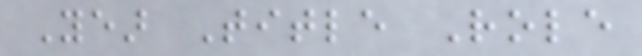Year Title Role
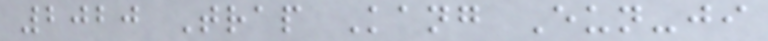2020 Trap Kang Eun-ji
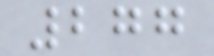277
